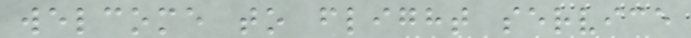welcome to flight service
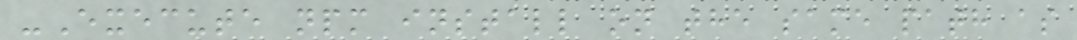-Execute npm install on the same path as
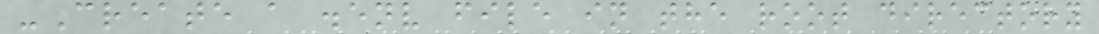-Create a .env file in the root directory
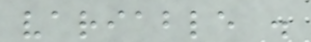variable .
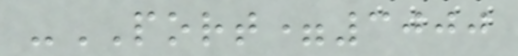-PORT=3000
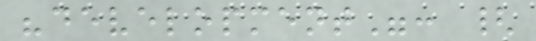"development": {
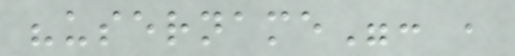"username": ,
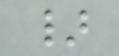}
